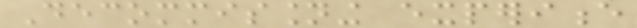Decommissioning experience
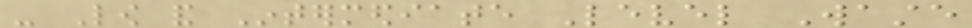- Low and Intermediate Level Waste
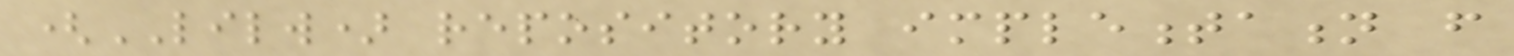(LILW) repository implementation from
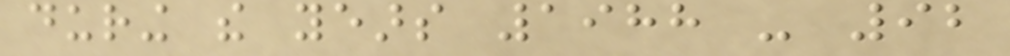during the years 1988 - 92
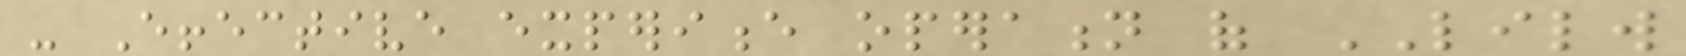- Effective experience operation of LILW
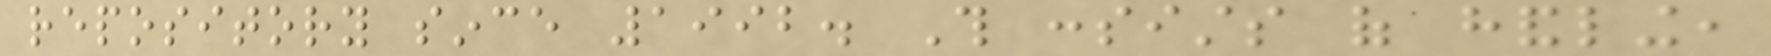repository since 1992. This consists of handling,
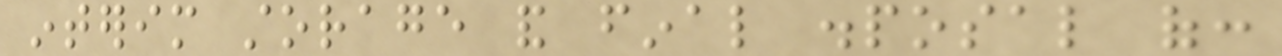interim storage and final disposal of:
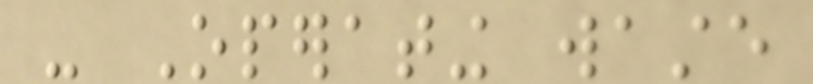- Operating waste
